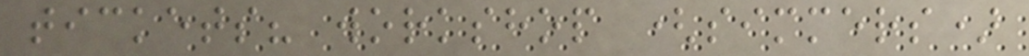tickets? workshop (simmers)
